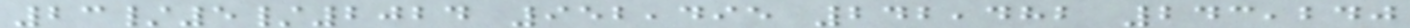23/5/2024 952,495 242,482 243,240
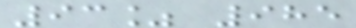93% 985
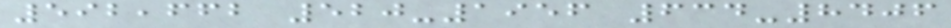592,662 520-1956 634-8406
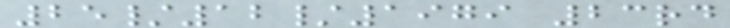25/12/1979 23rd
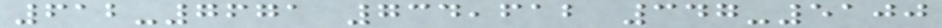612-7671 734,612 347-5100
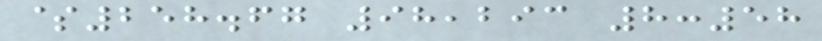$258.67 98,293 8:58
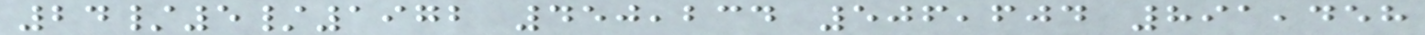24/5/1972 450,234 506,604 891,458
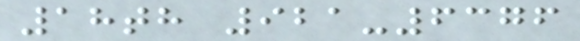18th 921-6376
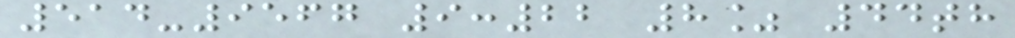514-9567 9:22 8% 44th
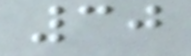30
